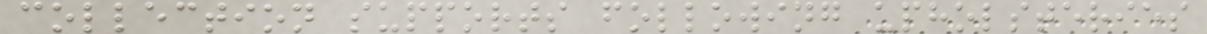collection supports following upholsteries
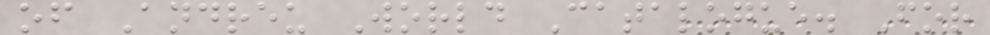of Andreu World Catalogue. For
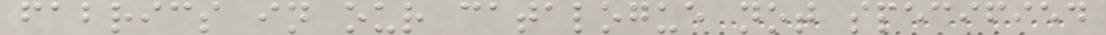fabrics in our catalogue not specified
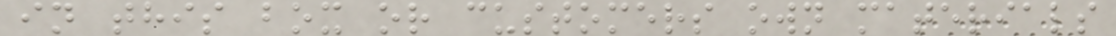in this box or customers own materials
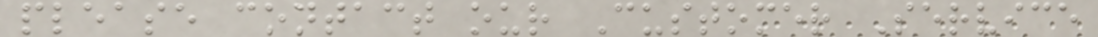please contact our Customer Service
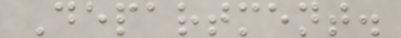Department.
